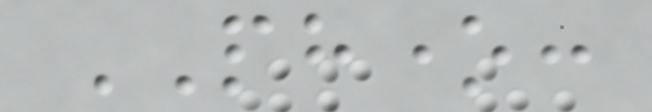PHONE:
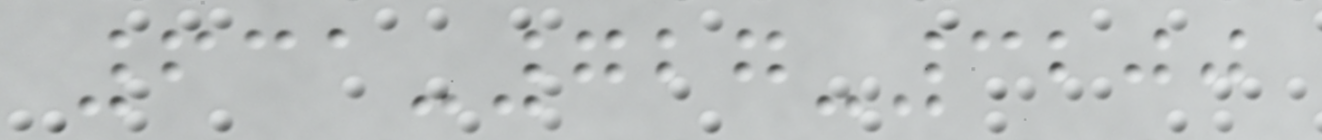631-727-3200
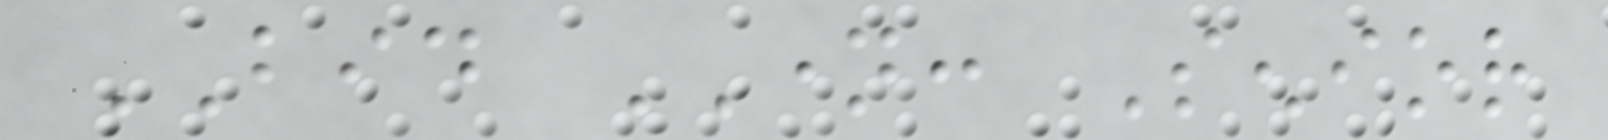BID NAME: Senior
